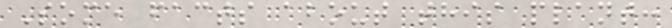Some facts about this plant:
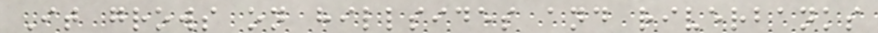It grows on hillsides and riverbanks
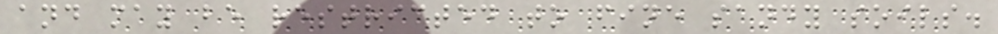and may be restricted to fine sandy soils.
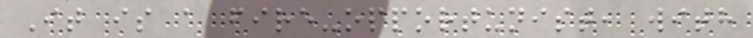It is a fire-opportunist, with
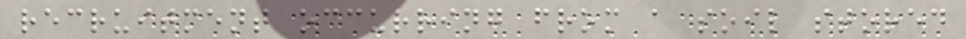recruitment occurring from a soil stored
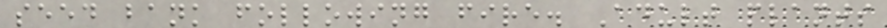seed bank following fire. Adult plants
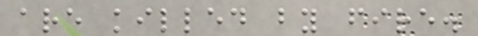are killed by fire.
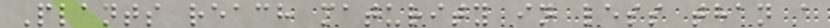Plants reach maturity in less than a
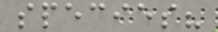species?
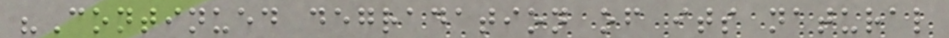"Continued degradation of its natural
